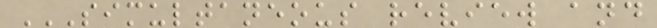SIMULTANEOUS REVIEW AND
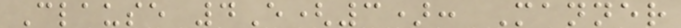Clause 4E(3): Manner
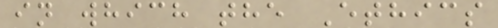in which the Ethics
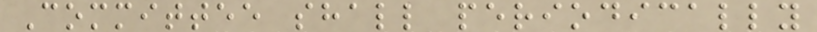Committee shall periodically
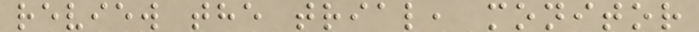review the trial, monitor
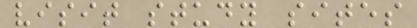visit study sites
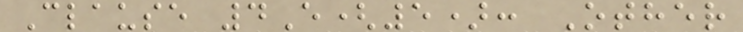Clause 4E(5): Other
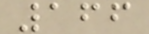166
